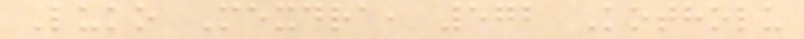Luko Mexdra, 572 Kotholu
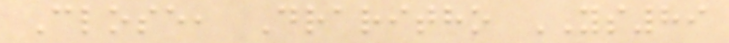Close, Draritho YS89
